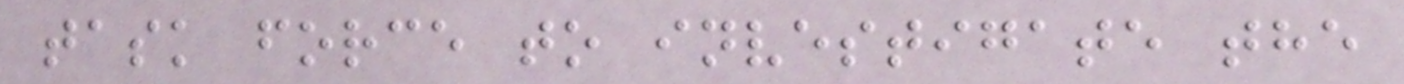task force to investigate the
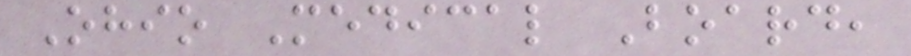Ohio Medical Board,
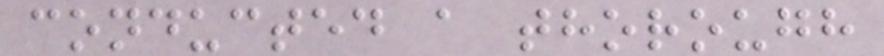conducted a thorough
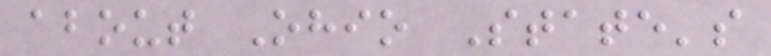about Ohio State's
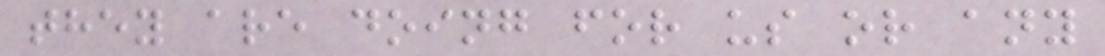they are doing for us or any
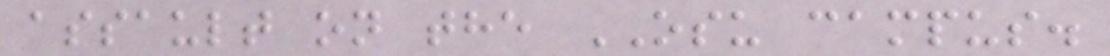assault on the OSU campus.
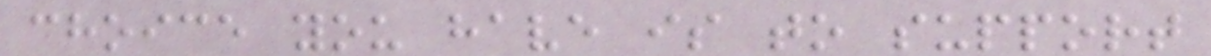choice you have is to support
